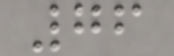76
